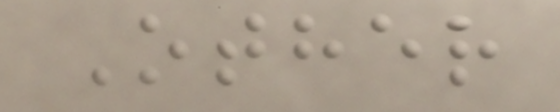Other
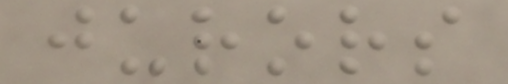jurors
